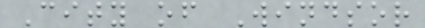City of Windsor
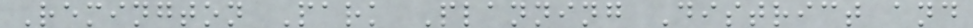Remington Park Planning District and
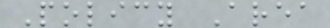Policy Area
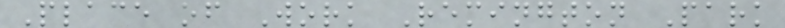Place of Work Remington Park
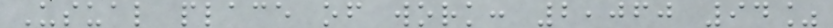Usual place of work: 2,060 94%
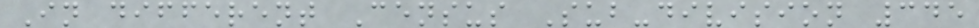In different Census Sub-division 345
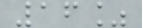16%
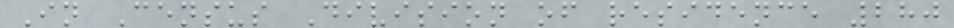In Census Division of residence 280
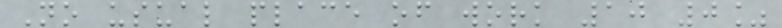No usual place of work 10 0%
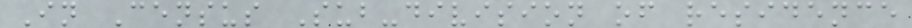In Census Sub-division of residence
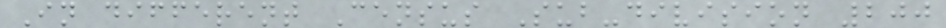In different Census Sub-division 200
